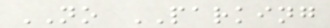NO PARKING
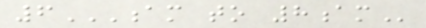6AM TO 8AM
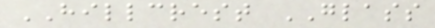HILLCREST GLASS
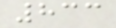833
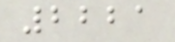2221
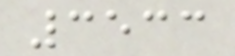3533
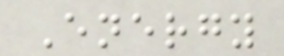Energy
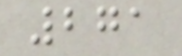271
